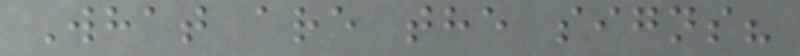What are the signs?
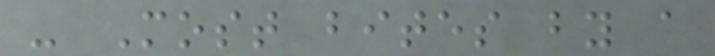- Most bites by a
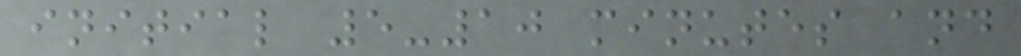initial 5-10 minutes and
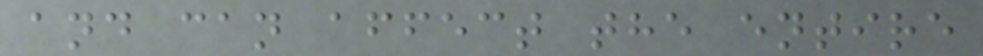and can affect the entire
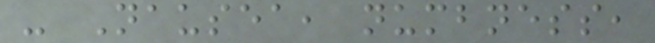- Nausea, numbness,
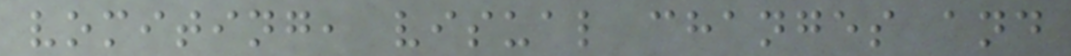vomiting, visual changes and
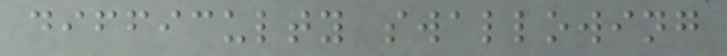difficulty swallowing
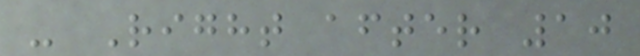- Right after 10
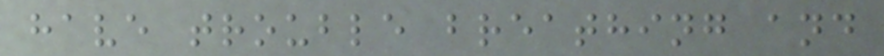have trouble breathing and
